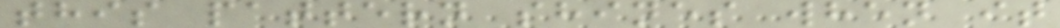this pattern shines when it
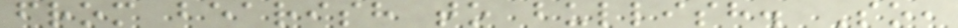from bearish to bullish. So,
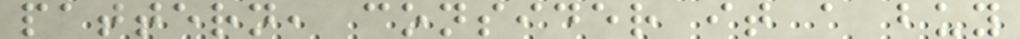pattern, consider it a buy
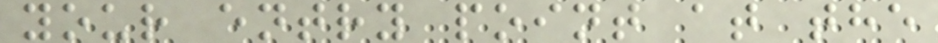your entry point at the
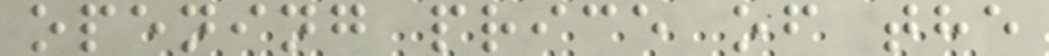opening price of the
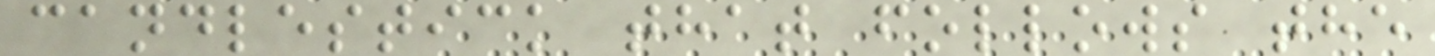candlestick that follows the
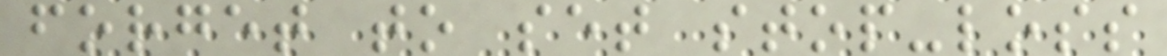forget to set stop-loss
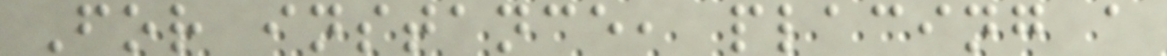For instance, placing a
